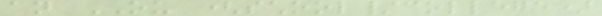an OU (school/college)
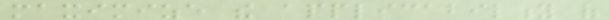maximize the applicability of
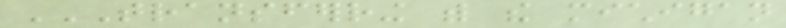TRANSFERRING WITH THE MICHIGAN
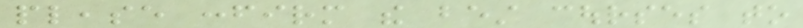please confirm the best courses to
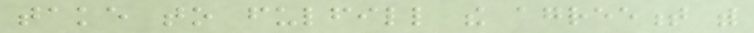take to fulfill the agreement with
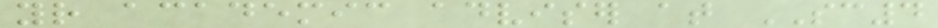your academic adviser at SC4
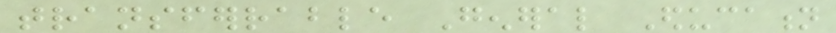transferrable General Education
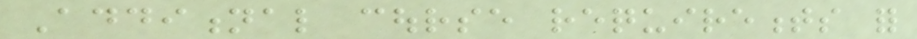Additional course requirements for
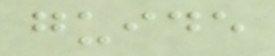guide
